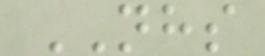NHS
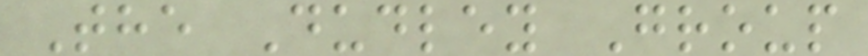The Dudley Group
